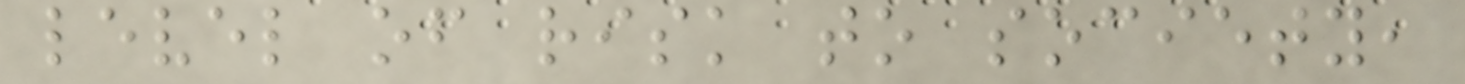level of risk to society,
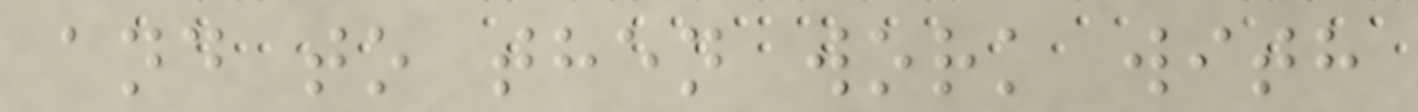and to then work with
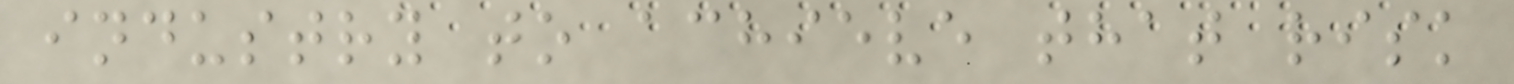industry to achieve that risk
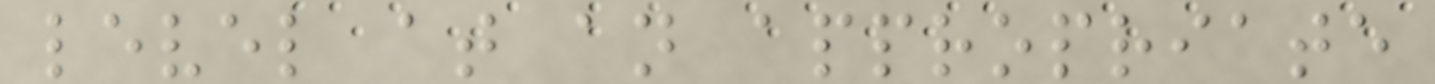level at an appropriate
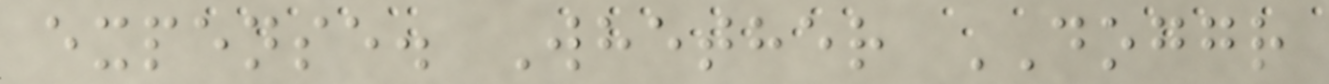expense. Whether DOGGR
